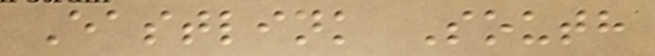Eastlink South
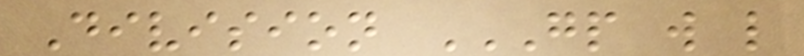Division GP W L
